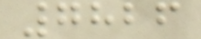7826
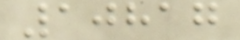10817
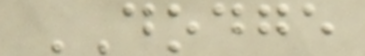DODGE
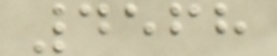4568
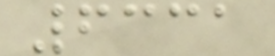6331
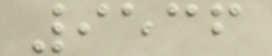9536
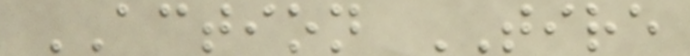ACTION TIRE
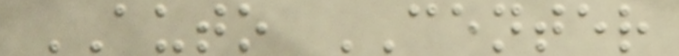AUTO CENTER
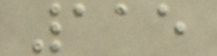115
